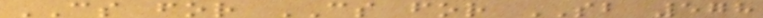CS for CS for SB 578
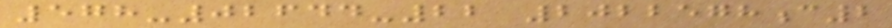578-02644-22 2022578c2
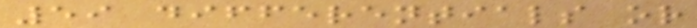59 differentials or
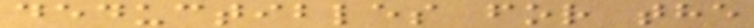deductibles for the
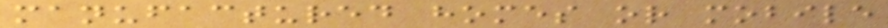manufactured homes or mobile
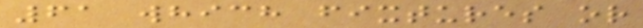61 which fixtures or
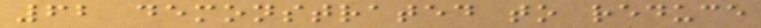62 demonstrated to reduce
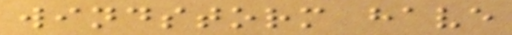windstorm have
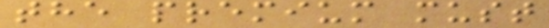the premium must
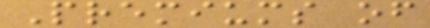Premiums of
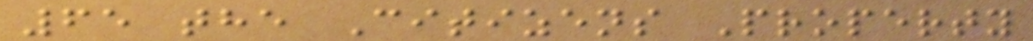65 the Citizens Property
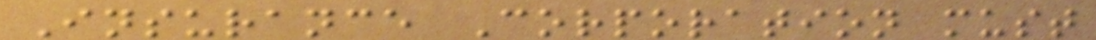Insurance Corporation must
